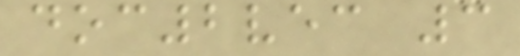doc2vec 3
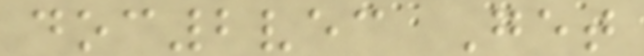doc2vec Get
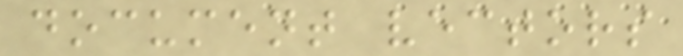document vectors
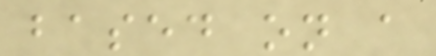based on a
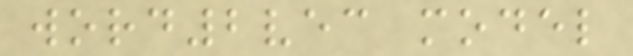word2vec model
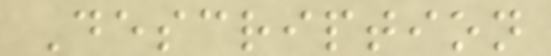Description
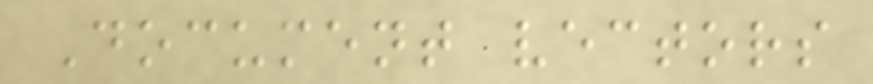Document vectors
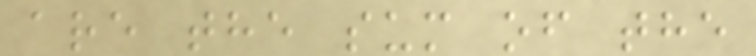are the sum of the
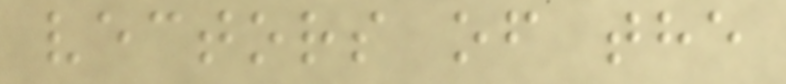vectors of the
